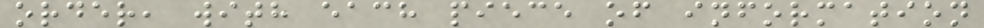order, with each piece of information
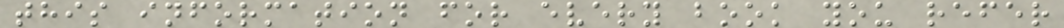this information for every book you refer
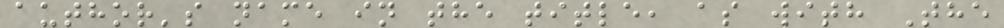author's name in the title, as with The
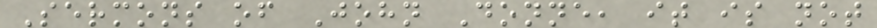Sermons of John Donne, it is not
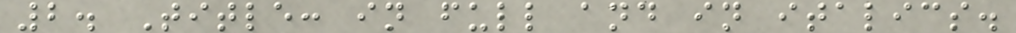2. Title: in full and in italics.
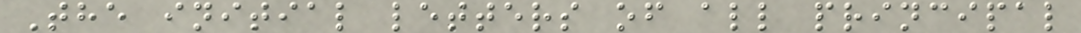The initial letters of all principal
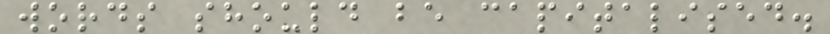words should be capitalised.
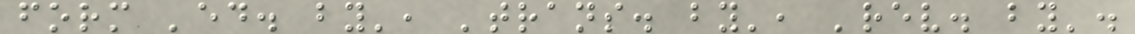form 'ed. by', 'trans. by', 'rev. by'.
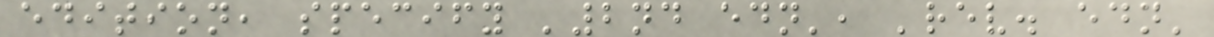edition, specify '2nd edn', 'rev. edn'
